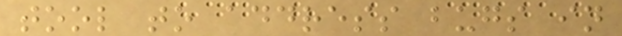tool to address bugs in
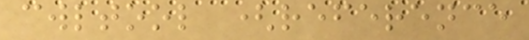cwltool (reference
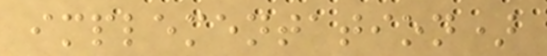implementation)
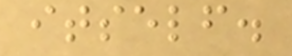itself.
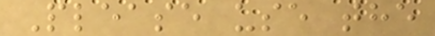Please use the
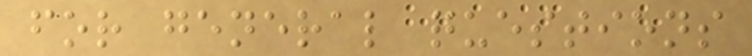for general questions
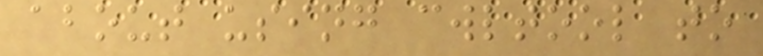about using cwltool to
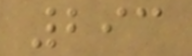293
